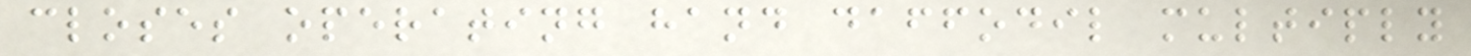closes operating hand daffodil multiply
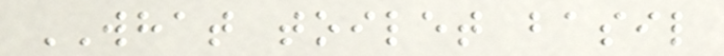WHAT toilet basil
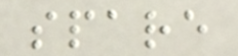spare
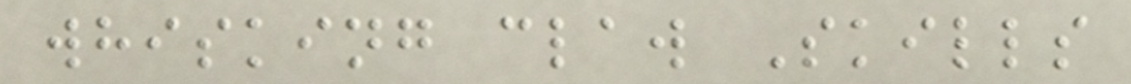whisking claw Skills
